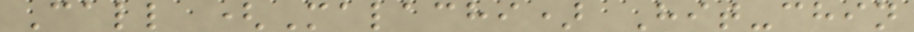Call (Malachi) Hit-chin
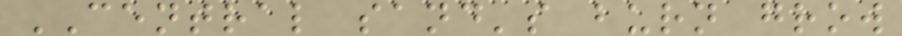CENTRAL sand's burn grow
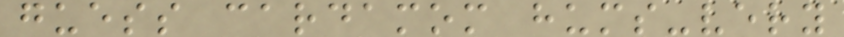guess cardamom hums-very
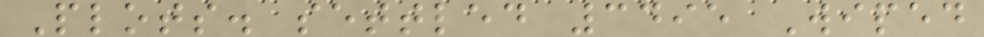Plots. settled 3495 Wiped
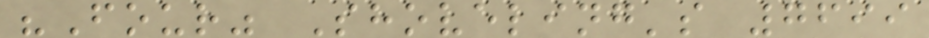"Four" Shoveling's 7699
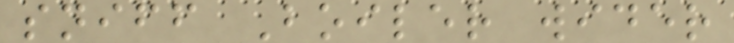sniff Boiler wider
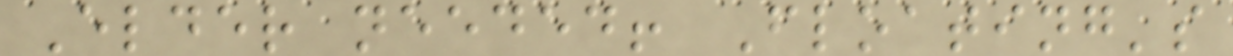Elder needed! Floating's
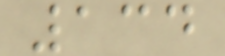134
